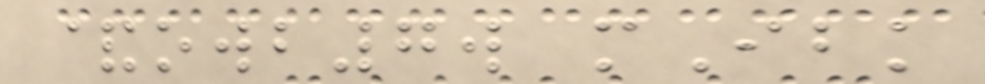&owb7w mIbk
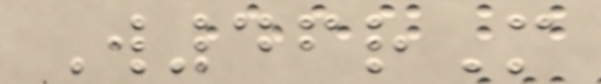W46rM
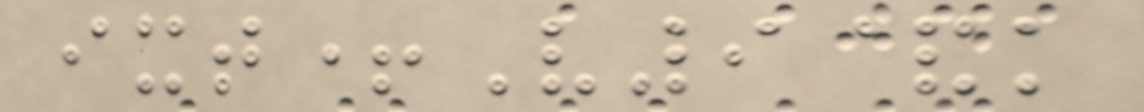ixt+V9&k
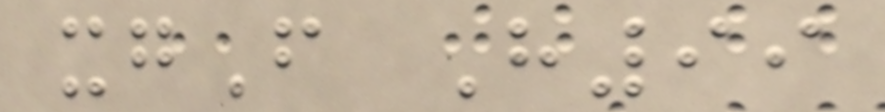xgF H99
